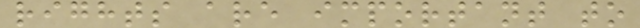rights are important to
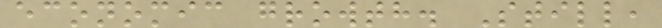economic growth. Still,
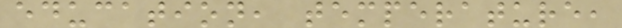education, temperature,
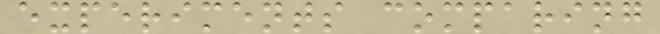experiments comparing
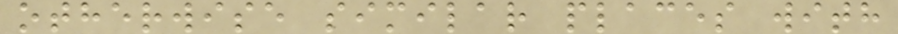otherwise similar places with
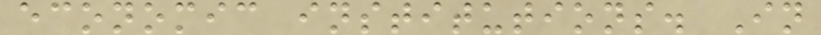economic institutions. In
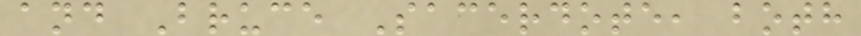and Bruce Sacerdote, both
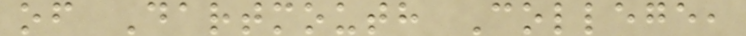of Dartmouth College,
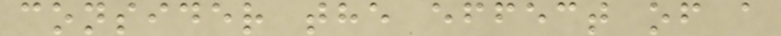consider the effect of a
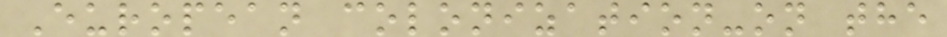European colonization-on the
